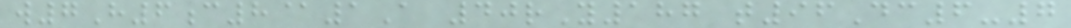w7H6c8@1A 40rY187 t96Dc6-7
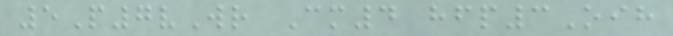5P7vWr Cm4 hfp3Oih
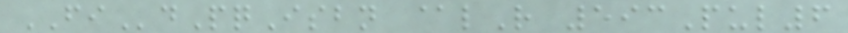FIdPqIsbn @lR 593Pul6
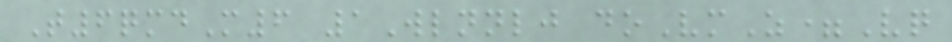T6qmdM6 1Wlnnlj doVmZ=Vq
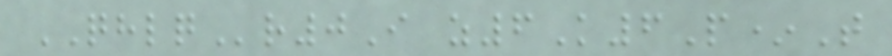QHLQr0I z6K6P*T
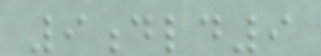9dld9
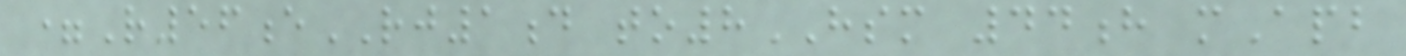=R56eRJ1d to8HSM 44h mApb
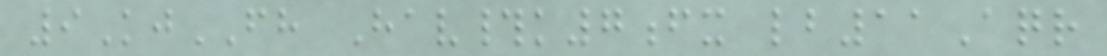9KjFH Hav#k7fx lb11Aqr
